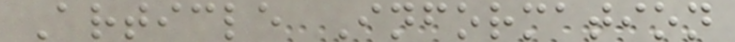Article Information
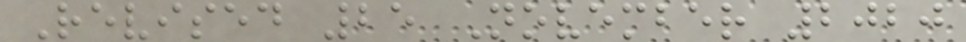Revised 25 November 2020
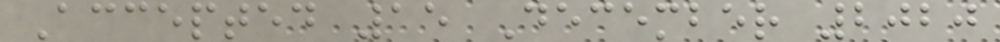Accepted 15 December 2020
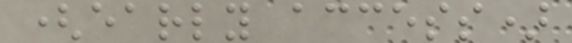(early access)
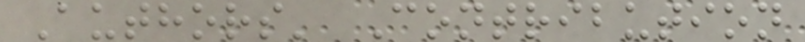Authors' Contribution
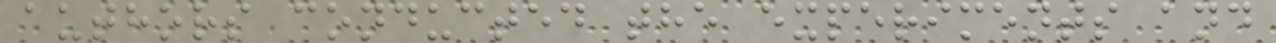authors conducted the experiments and
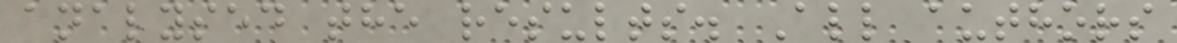analysed the results. All authors
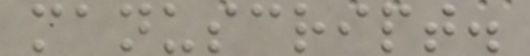manuscript.
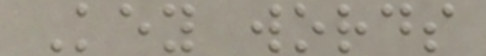Key words
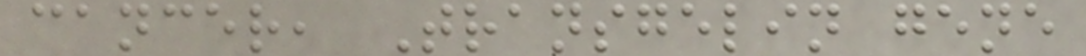cancer, Transgelin gene
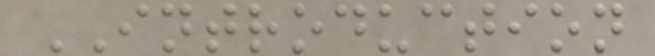INTRODUCTION
